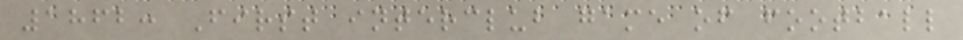1862: First interclub game of football
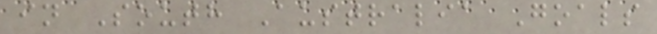in South Australia Goals
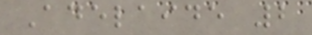Adelaide 2
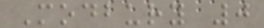Modbury 0
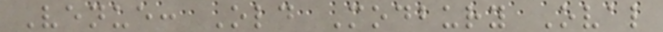Venue: Old Modbury Oval
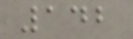142
